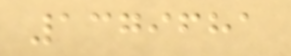1379681
